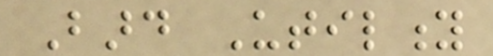Bard Utility
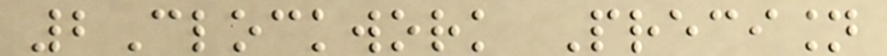2Clockwork Precision
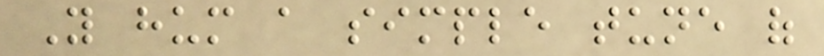You hum a simple tune of
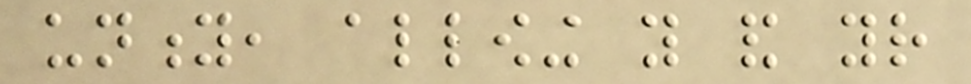unity, allowing you and your
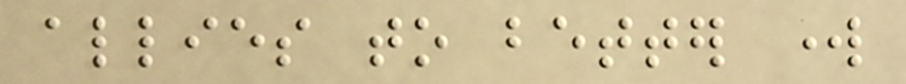allies to better work
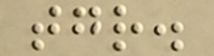together.
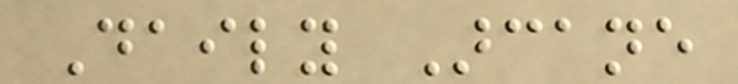Daily Arcane
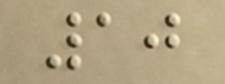10
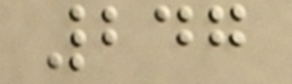247
